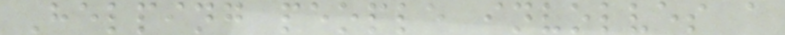Helping people involves a
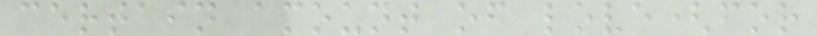certain amount of love(for
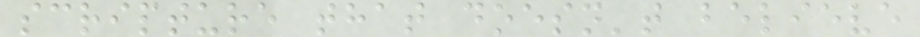scripture that doesn't believe
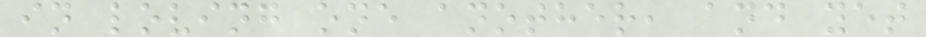in loving one another, and yet
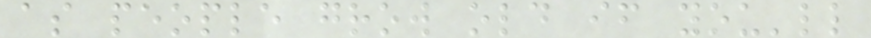as people grow old if you'll
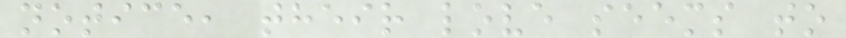notice, their love seems to
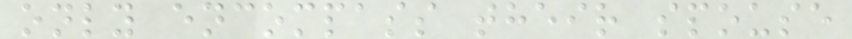only encompass their spouse
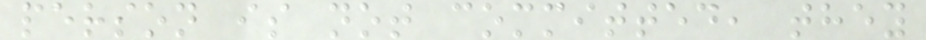person is not committed, they
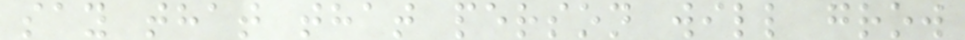say that that person will grow
